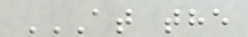AT THE
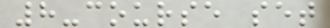8-course set
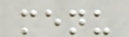menu
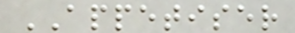APPETISER
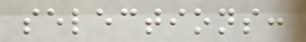selections:
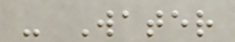- Water
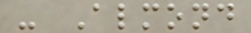- Almond
